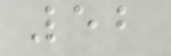52
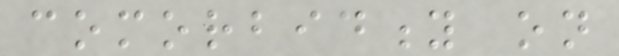comorbidity on
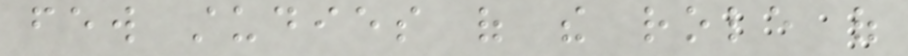few studies of the role of
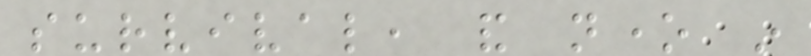survival, and none in
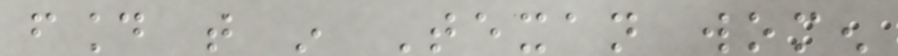found that in Texan women
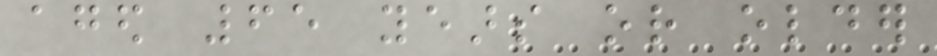aged 65 years or older
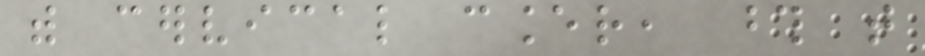with cervical cancer, those that
